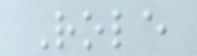Role
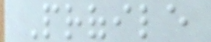Profile
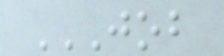JOB
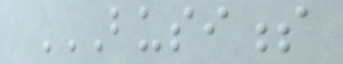BUSINESS
